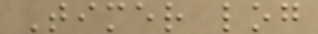Timer log
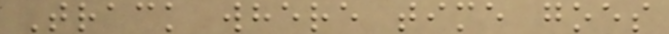Track where time goes
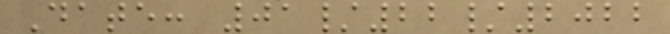Date: 01/22/2022
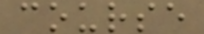course
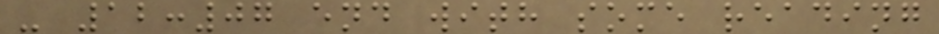- 12:07 end with some reading
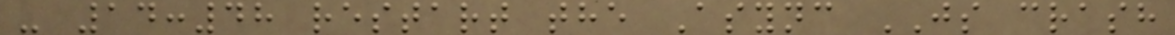- 14:48 restart the Async JS crash
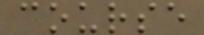course
